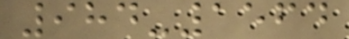984-1564
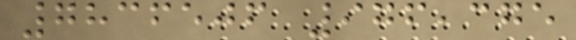7836506 976,375
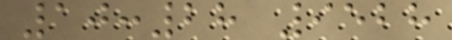10:28 9528
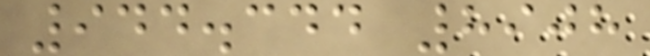944.344 8908
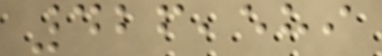426,589
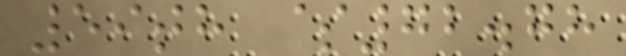59th $72.78
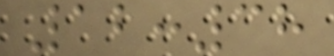12:38
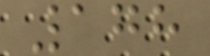178
